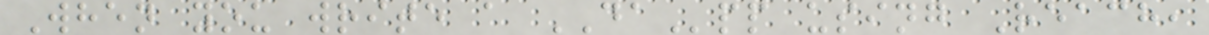When you write a DApp using Reach,
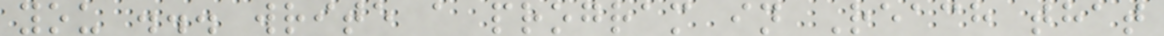you ... write a program in Reach that
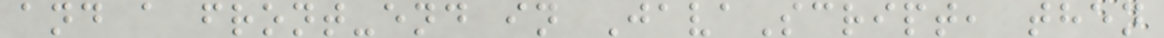and a front-end in JavaScript, then
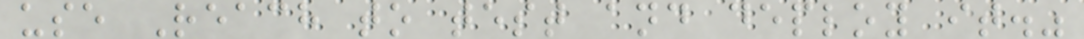use Reach to test and deploy it."
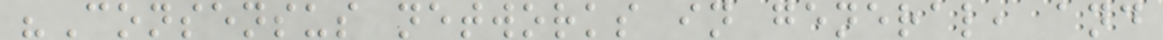"Consensus networks in general, and
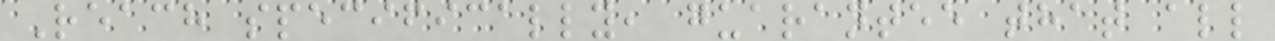Reach specifically, guarantee that all
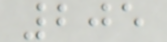205
